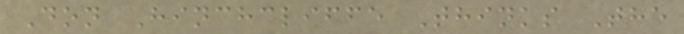Don Hinchcliffe Thinks The
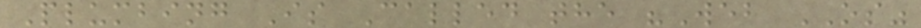Plumbing Is Called the "Web OS"
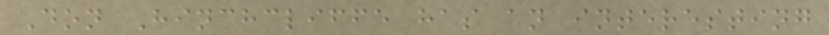Don Hinchcliffe has an interesting
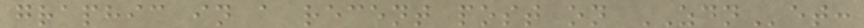graphic in a recent post on ZDNet:
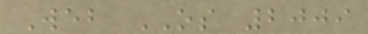Web OS 2009
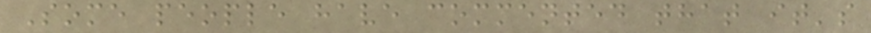Some people have commented that it's
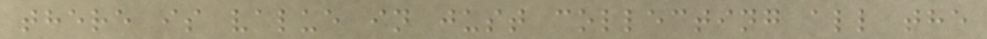there is value in just collecting all the
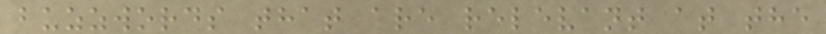buzzwords that are relevant at the
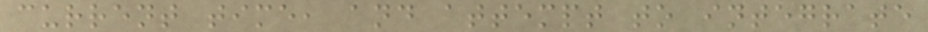current time, and attempt to integrate
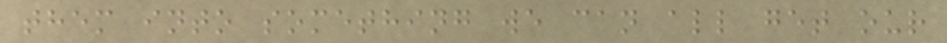them into something we can all get our
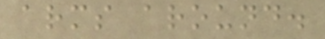arms around.
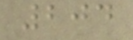204
